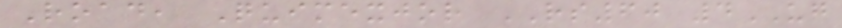Road, Quimexjor RS60 4UG
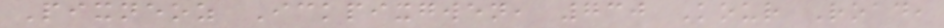Pixneoz Ickpixgwen, 730 Kour Road,
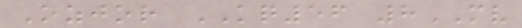Ozjor KQ56 8MV
